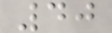40
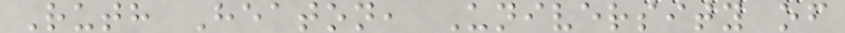Ruth Heaton, University of
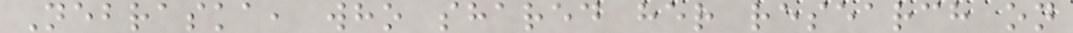Nebraska, who shared her research on
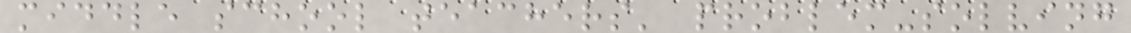middle school teachers' problem-solving
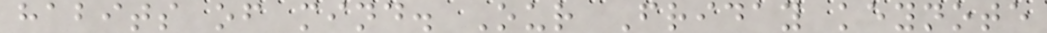habits of mind. Our Friday keynote
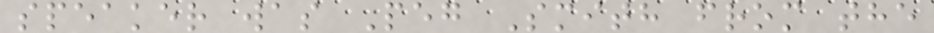speaker was Peg Smith from the
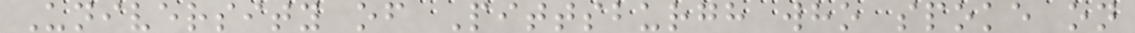University of Pittsburgh who spoke on
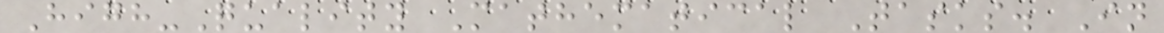High-Quality Mathematical Tasks. In
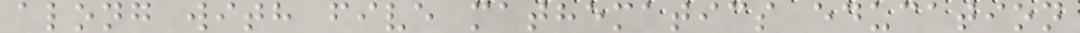along with five mathematics education
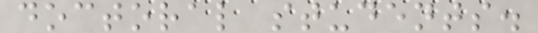doctoral students.
